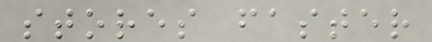stores faster
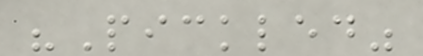"Pickled"
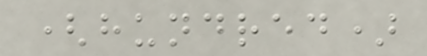(hundred)
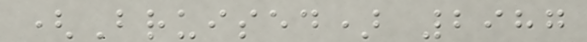(Bruised) 2987
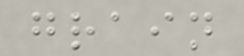grain
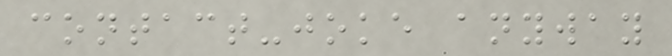contact-joke anyway
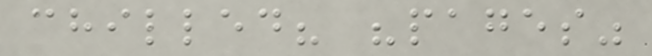chilled? "pages"
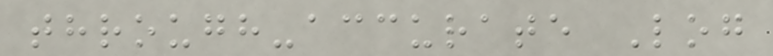through-accurate Log
